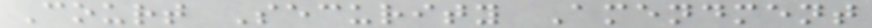Court Security Amendment
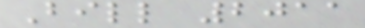Bill 2011
